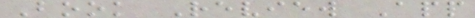Book Review App
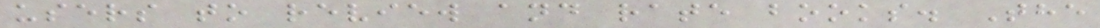users to review and rate books. The
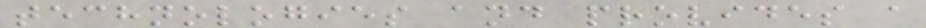technologies and provides a
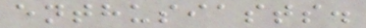enthusiasts.
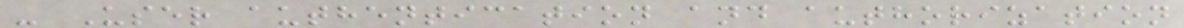- User authentication and authorization
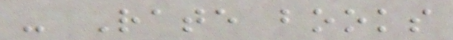- Rate books
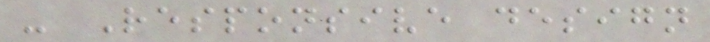- Responsive design
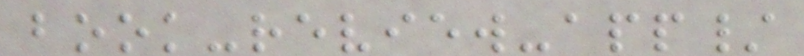book-review-app/
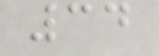34
